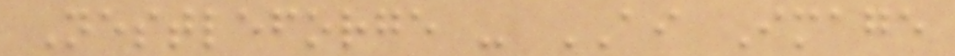Nestleforge - AI Image
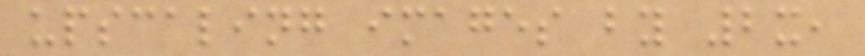upscaling images by 2x,
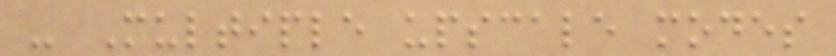- Multiple upscale modes
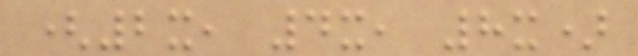(2x, 4x, 8x)
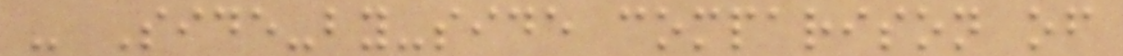- Side-by-side comparison of
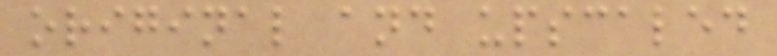original and upscaled
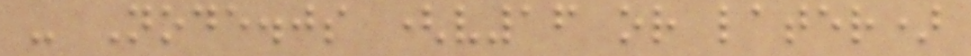- Node.js (v16 or later)
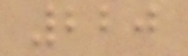220
